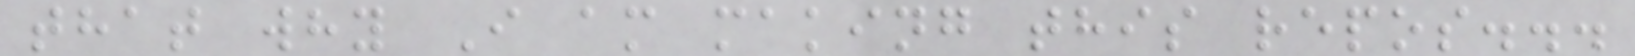that why I am making this repos...
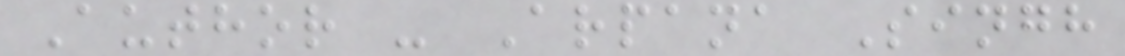Author - Arpana Singh
